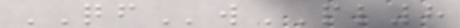QFwPL8
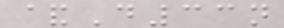&D33n
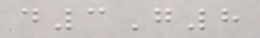d3G8
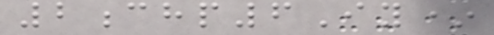2chp6Iy*
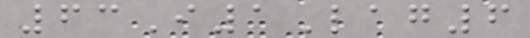63I1Lag6
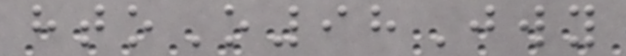htoO98Jwy
